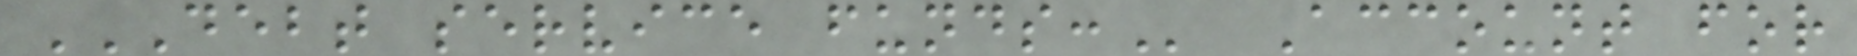DEBT SERVICE FUNDS: Account for
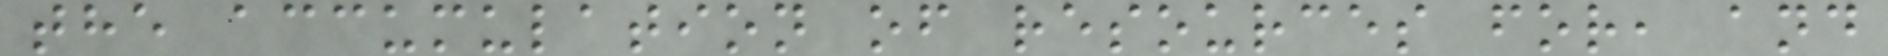the accumulation of resources for, and
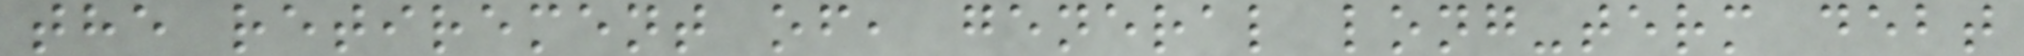the retirement of, general long-term debt
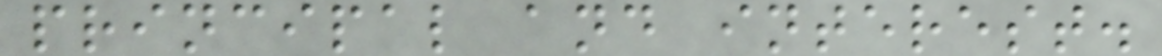principal and interest.
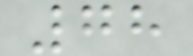78
